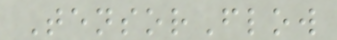TensorFlow
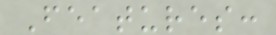Features:
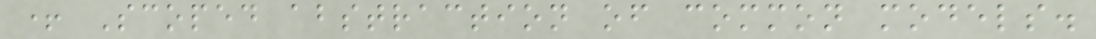+ Scoped abstraction of common models.
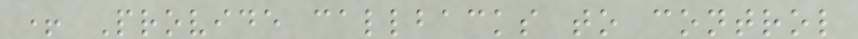+ Provide callbacks to control
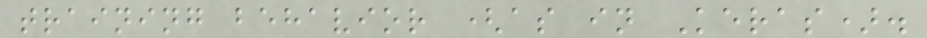training behavior (as in Keras).
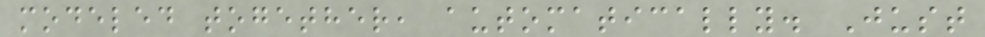modeled together, automatically. Just
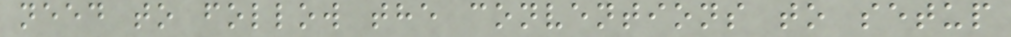need to follow the conventions to setup
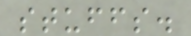stuffs.
